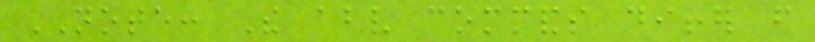NOTE: The above commands differ from
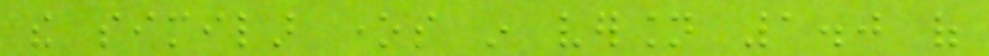the similar ones in version 1.0 of
